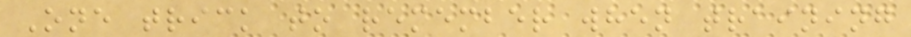One trick to remember when training
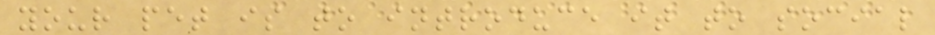your pet is to introduce it to social
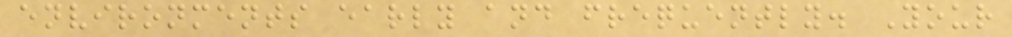environments early and frequently. Your
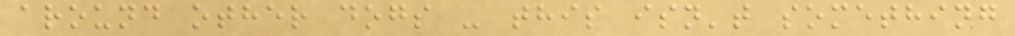around other dogs - this isn't something
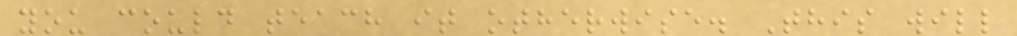you could teach it otherwise. This will
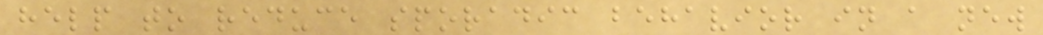help to reduce sporadic behavior in a new
